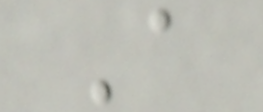A
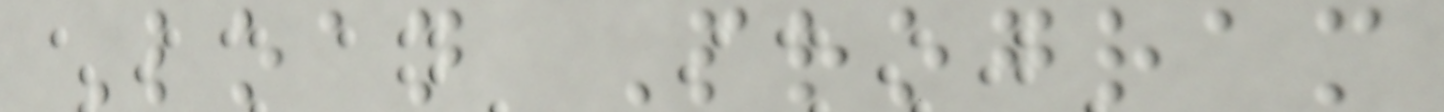Loan Program
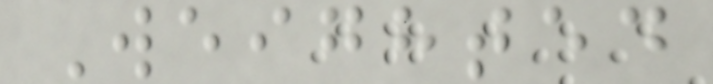Weighted
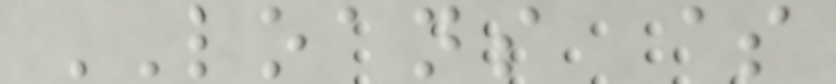LOANS $
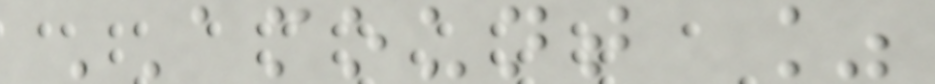AMOUNT %
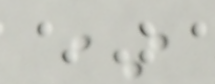*
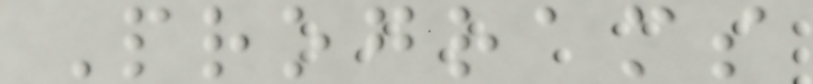Programs
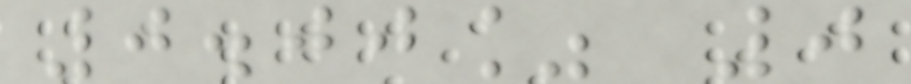0.00% 0
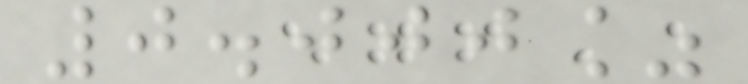0.000%
